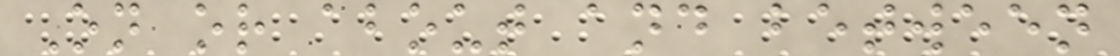On or about and between
